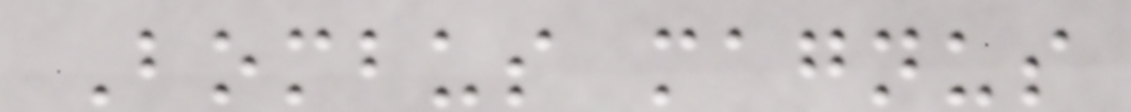Bombus magnus
